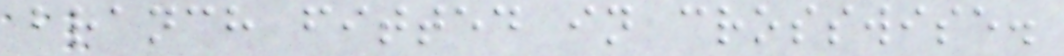branch fitted in crosswise.
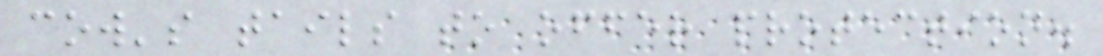cow's tails to offer protection.
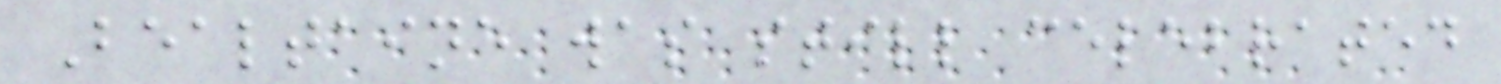Bealtaine was still celebrated
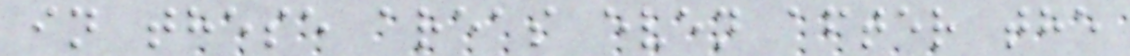in these areas even after the
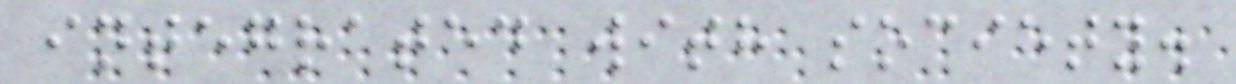integrated with society.
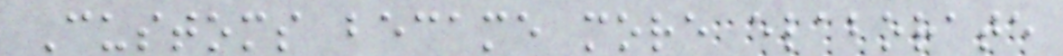Customs became more elaborate
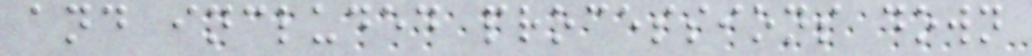and included processions down
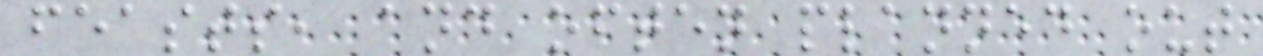feasts, and often planned out
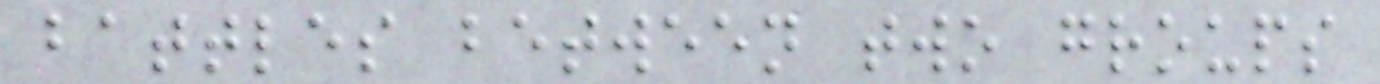battles between two groups
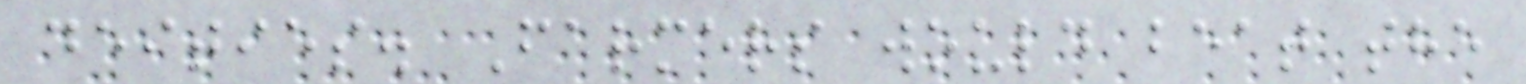deities. Farmers would beat the
